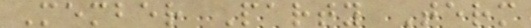Member Party Term
